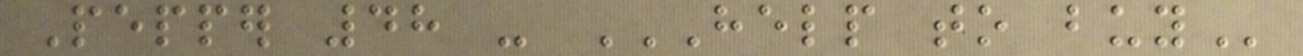Pepper 48 - HELP TO BUY
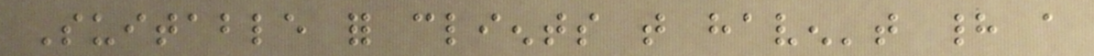Suitable for clients that haven't had a
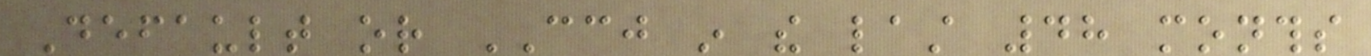Default or CCJ in the last 48 months
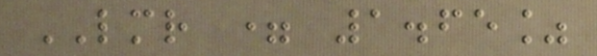LMR = 1.65%
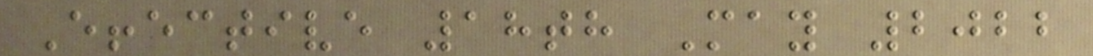Effective 18th May 2022
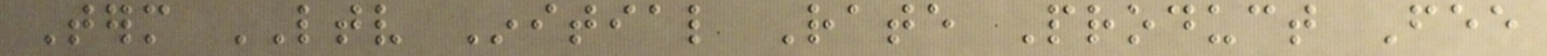Term LTV Initial Rate Product Fee
